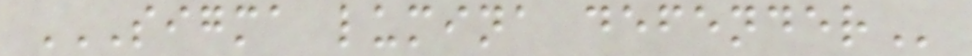SIGMA LUMINA DEFENDER
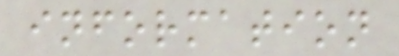information
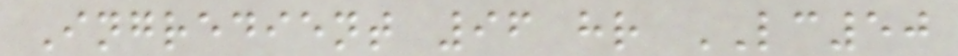Ingredient 96 hr LC50
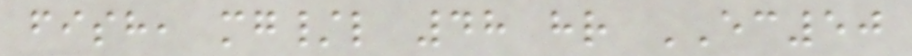fish, mg/l 48 hr EC50
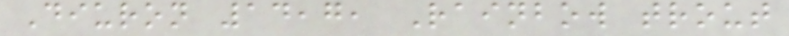Diuron 14,7, Rainbow trout
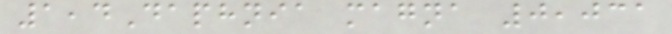1,4Daphnia magna 0,031
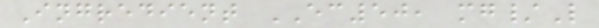Ingredient EC50, mg/L
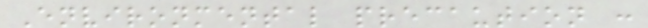Environmental precaution :
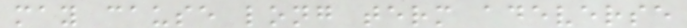may cause long term adeverse
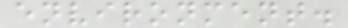environment.
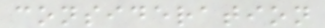consideration
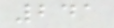241
